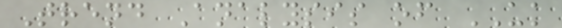Trend Analysis of UK
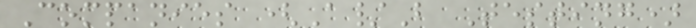Companies (A/B Testing)
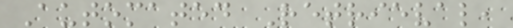Automated Retrieval,
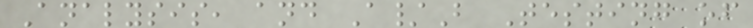Analysis, and A/B Testing of
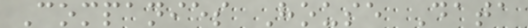Companies House Data
